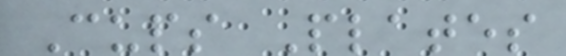Cups Plates
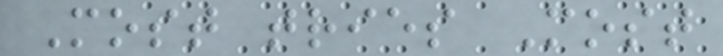Most tries Most
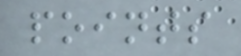points
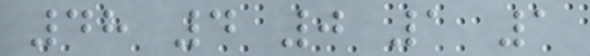48 4 0 1 1
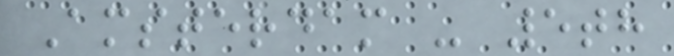Amsterdam - 5th
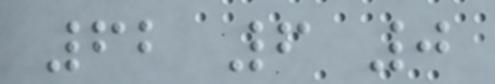62 6 0
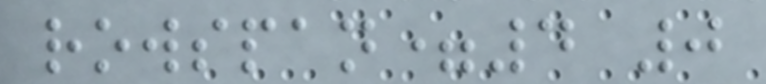rowspan=4 0
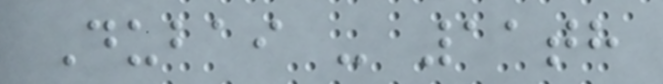Dubai - 11th
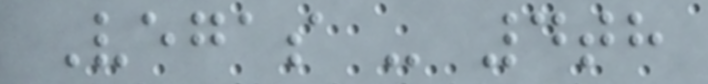Vegas - 4th
